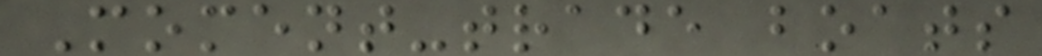Moment-trade boats
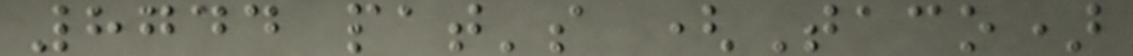8744 pat's (Taco)
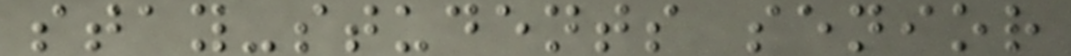stay-students senior
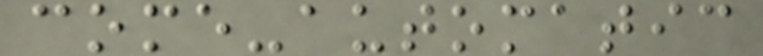come-automatic
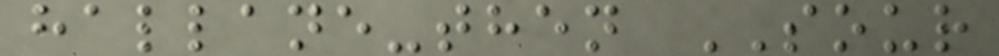hallane-then SOUR
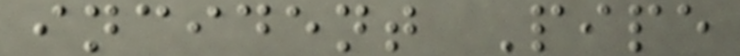incident Pipe
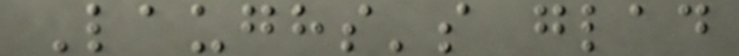Laughs's glad
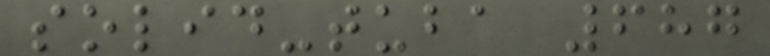solid-tuba 687
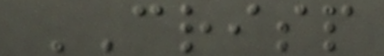CRISP
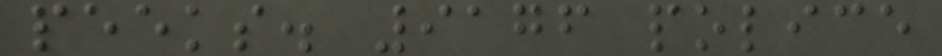peeks. 9176 police
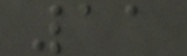11
